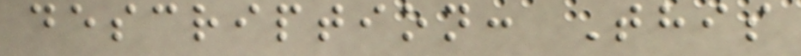description: This
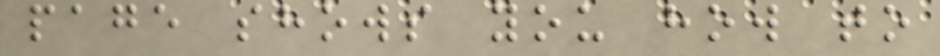page shows you how to
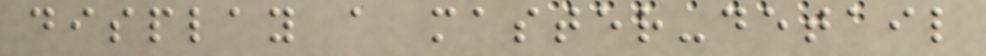display a master-detail
